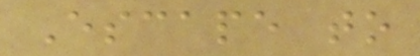Escape to
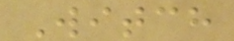Witch
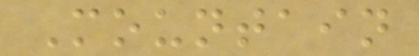Mountain
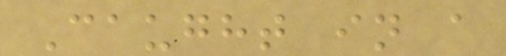Caught in a
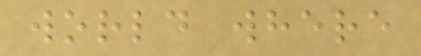world where
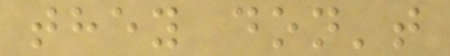they don't
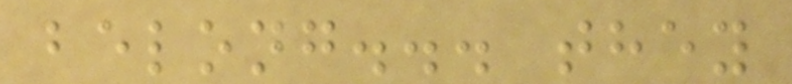belong... they
